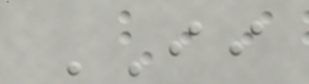II
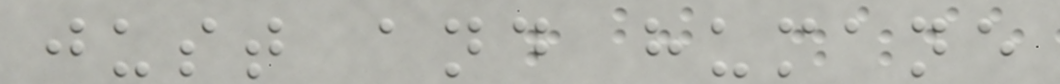just and humane
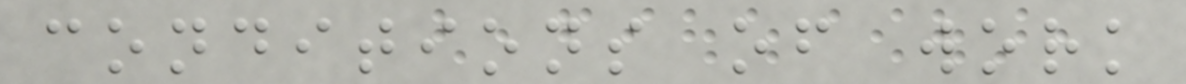conditions of work
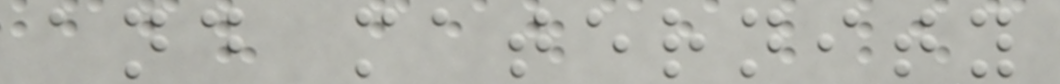and maternity
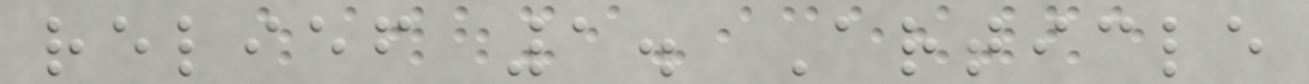relief 1. Article
